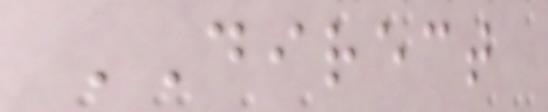DIRECT
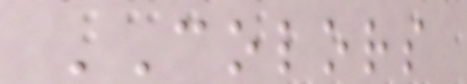COLORS
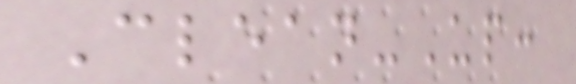Clean-Up:
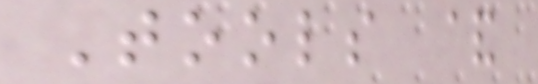Tools &
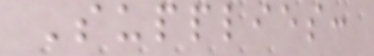Supplies:
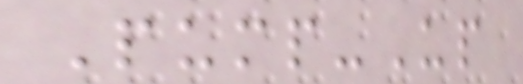Pump-Up
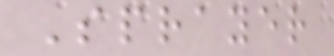Sprayer
